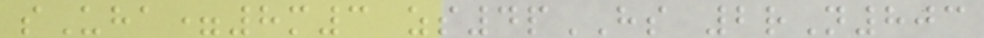sUha=8m3 zs4pHS 2rN803
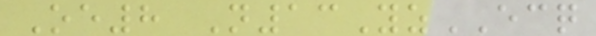Oe8 N13YzECQ
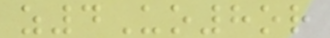z4Uo8or
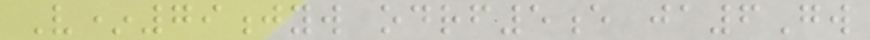V*79jyw odrf5e ja6Gw
